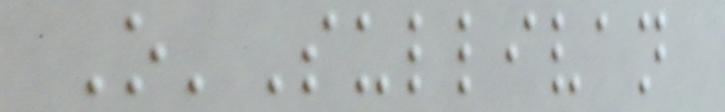O'Sullivan
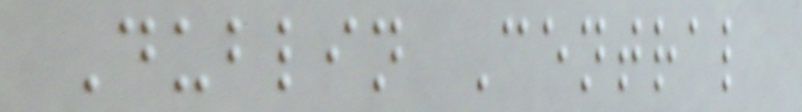Dublin Central
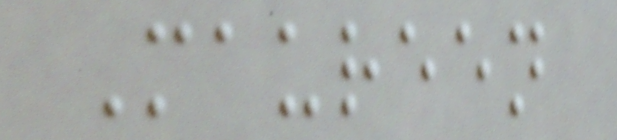Maureen
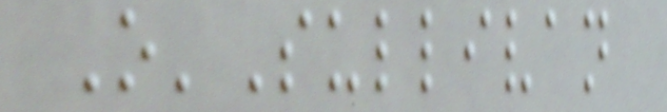O'Sullivan
